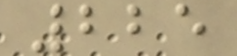225
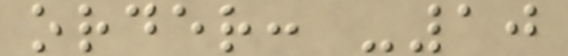order: -10
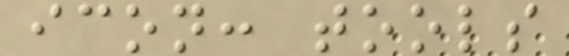icon: tools
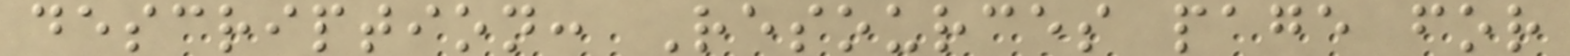description: Resources page for
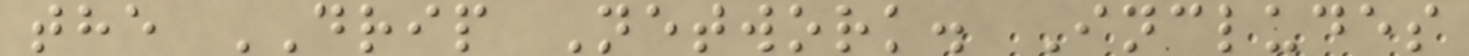the DRIP Network. Includes
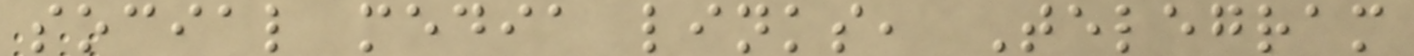social media links, Telegram
